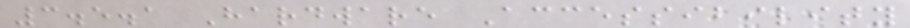3.5.1 Hardware Accessibility
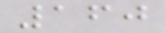160
